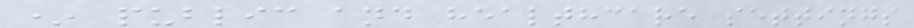* public and healthcare settings
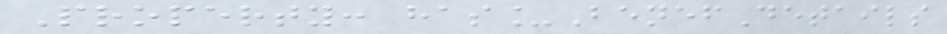Property: has_BenefDetails
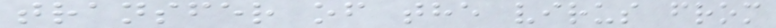transfer of the virus from
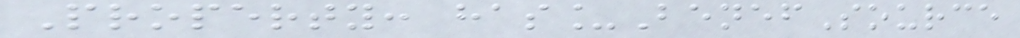Property: has_BenefSource
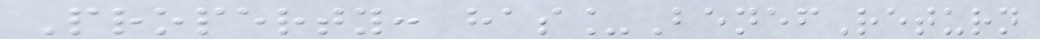Property: has_BenefReturn
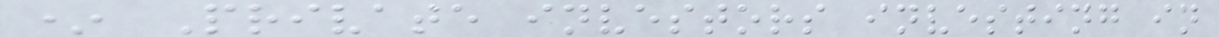* Private investors investing in
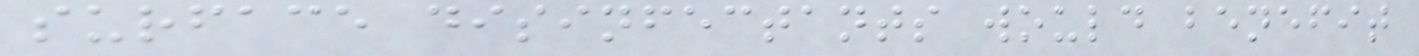surface disinfectants would benefit
